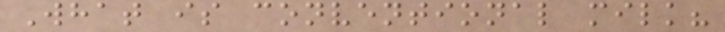What is conventional milk?
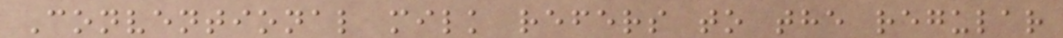Conventional milk refers to the regular
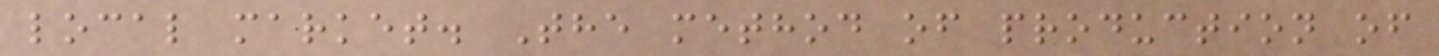local market. The method of production of
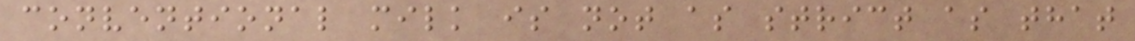conventional milk is not as strict as that
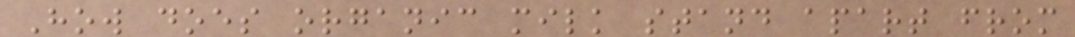How does organic milk stand apart from
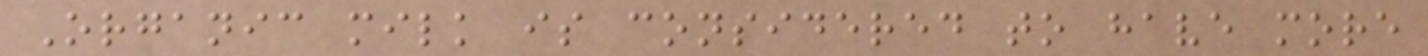Organic milk is considered to have more
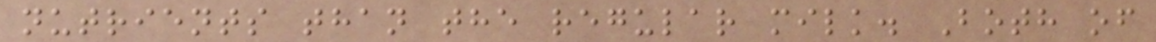nutrients than the regular milk. Both of
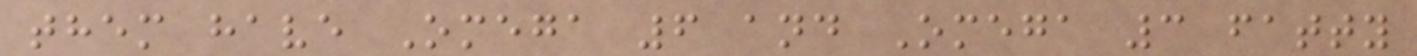them have Omega 6 and Omega 3 fatty
